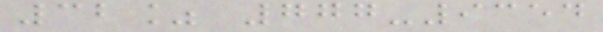32% 777-9354
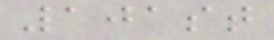101st
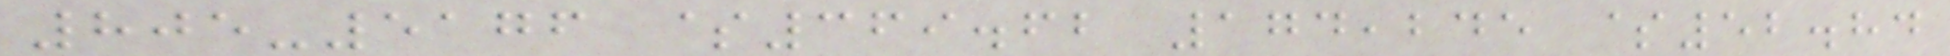805-5176 $369.62 174,245 $52.84
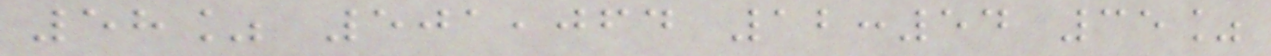58% 501,064 12:54 35%
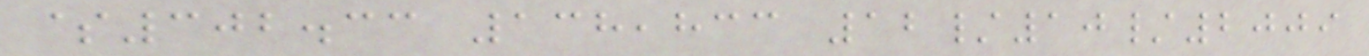$302.33 138,833 12/10/2009
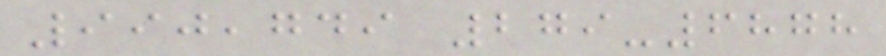990,749 279-6878
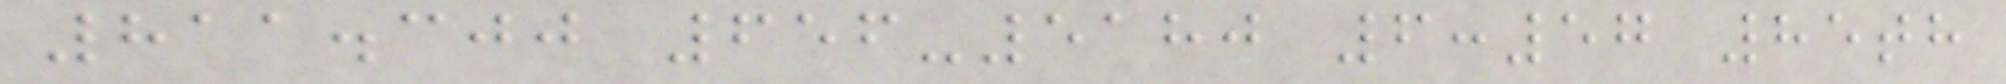811.300 656-5180 6:57 85th
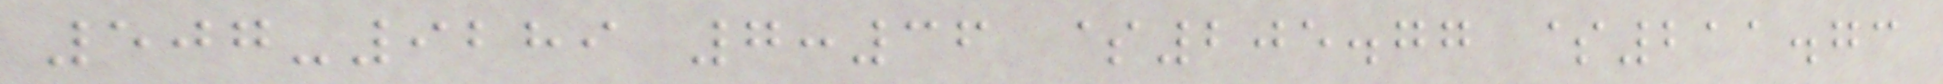507-9289 7:36 $205.77 $211.73
